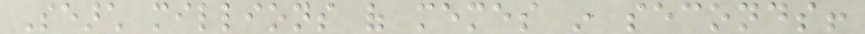Search millions of memes in seconds!
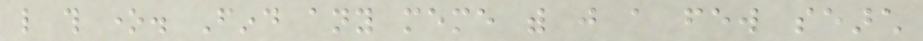like this one. Find any meme with just a few search
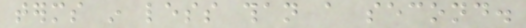terms in less than a second.
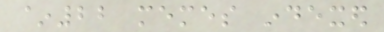~22 memes indexed
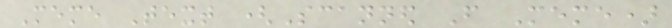Meme Text (Scanned From Meme)
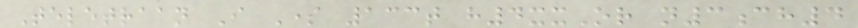Teletraan I Some 133t h4xxOr n3ch4
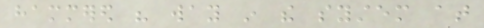hammered his way in the system at
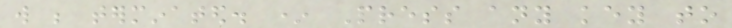will be terminated. * Press any key to
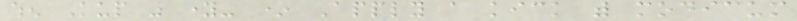when Kup was young- * Apply a kick with modicum
